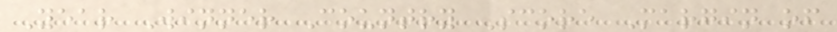Year Winner Country Score Margin of
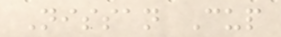Nissan Cup
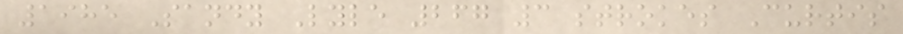1985 Sandy Lyle 267 3 strokes Curtis
